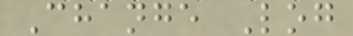Change Log
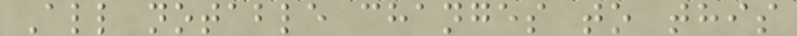All notable changes to this
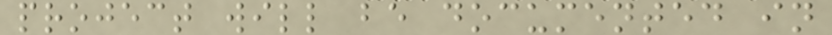project will be documented in
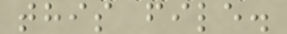this file.
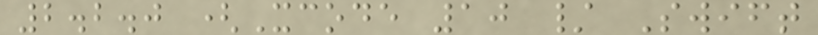2.2.0 (Xcode 10 / Swift
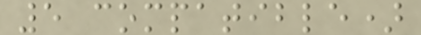5 compatible)
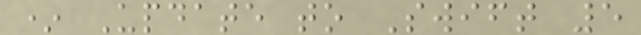* Update to Swift 5
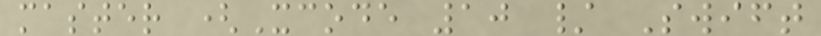master (Xcode 10 / Swift
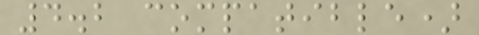4.2 compatible)
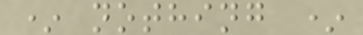* nothing *
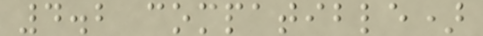4.2 compatible)
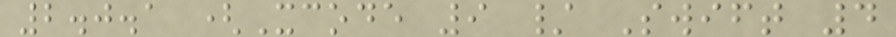2.0.1 (Xcode 9 / Swift 4
